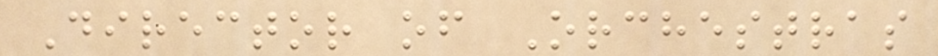Director of Orchestras
